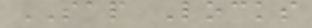SAP Locks
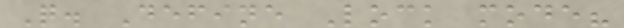Q. Define Lock mode?
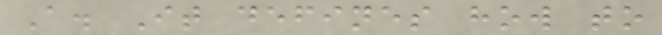A. It defines how to
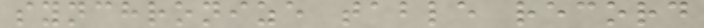synchronize table record
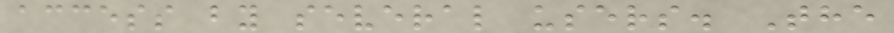access by several users. The
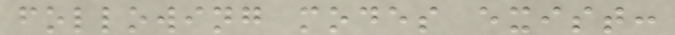following modes exist:
